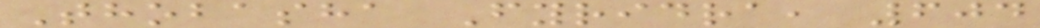Thobasha Fyridra, 604
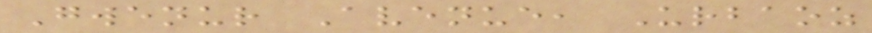Gwenur Avenue, Urbaoz
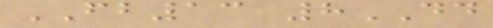FB13 8DD
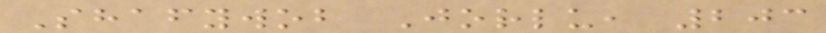Shafywob Jorlu, 203
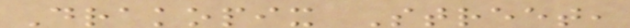Drakopix Street,
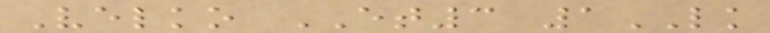Velko ET3 1LK
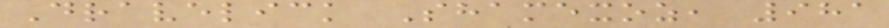Dravelick Shamexoz, 981
